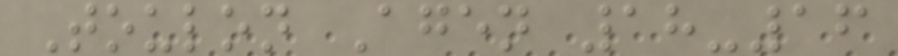Toulon Agen 18-16
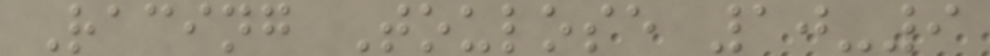Racing Toulose 10-9
